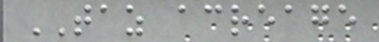TAZ acreage
